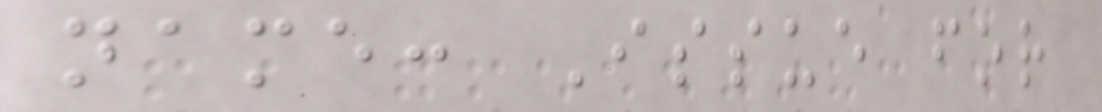name: Issue for
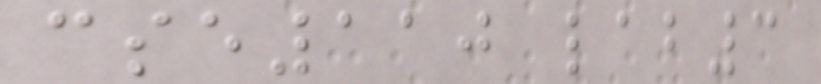cse110 lab3
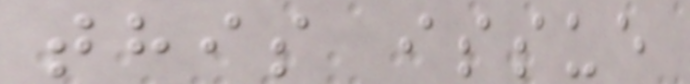this issue
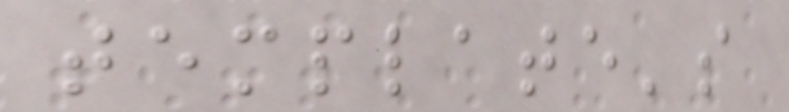template's
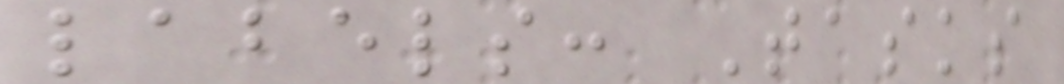labels: Tasks
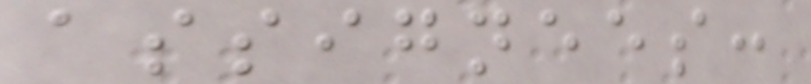assignees:
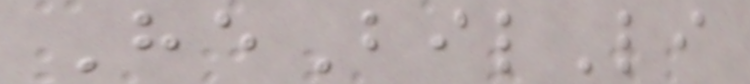HeBilLi
